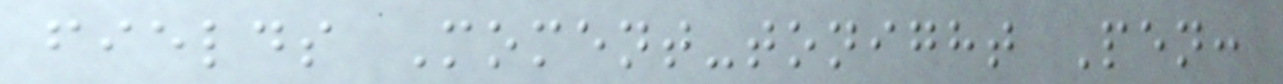fields Moment-tonight Pen:
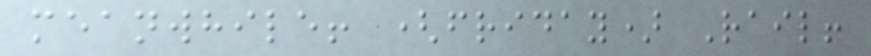meanwhile! (friday) Rail!
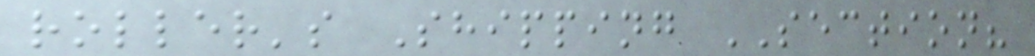roller's Shipping SECTION?
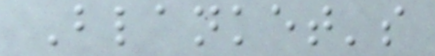Blanket's
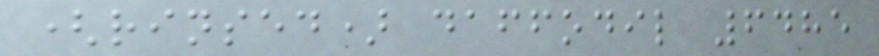(rinsed) daffodil 6485
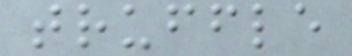truffle
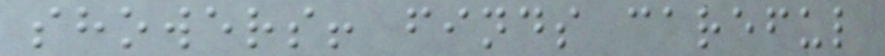showers! finds careful
